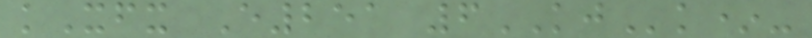kXfx E251 6KJk*-
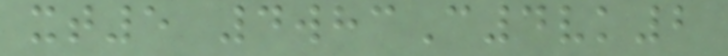xt5 4whcC4vk2
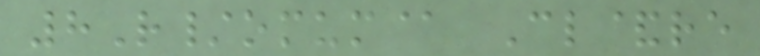8R/omum@ Cl&re
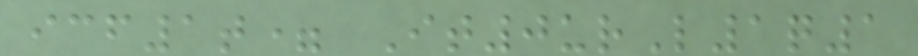icf1t= It0urL1q1
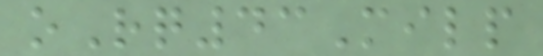oRq43Milp
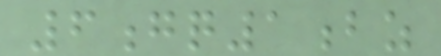6gq1bz
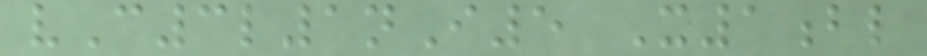vC3l1nI5 X1bl
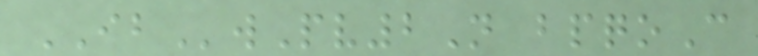IBwPv2N bpqoC
